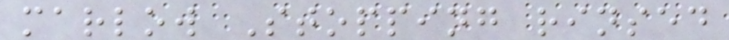marlow Stopping rinsed
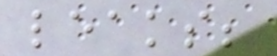leaks;
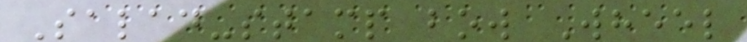Salad-stamp bow Wheel
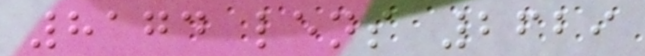8174 lens 2629
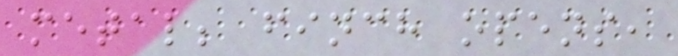metal; finch opens,
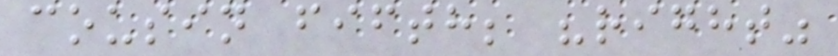cousin fifth; "right"
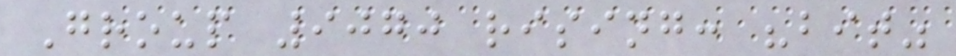Group 9070 rising: "bit"
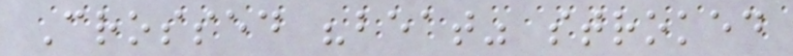Crossed "beat" stroked
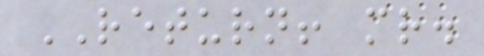RETURN! mr.
